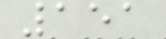151
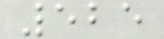525
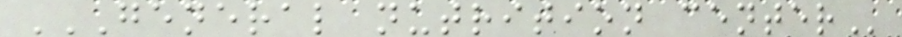GENERAL NUTRITION CENTER
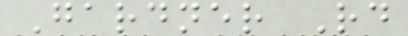Gardner Rd
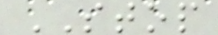STOP
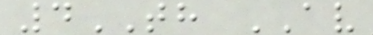4TH AV
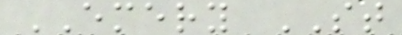EMERY ST
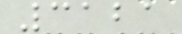3121
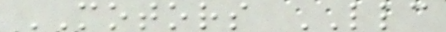MOTORS LLC
